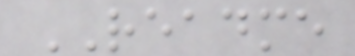README
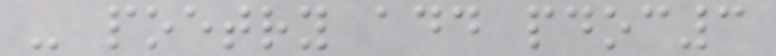- poetry add pdoc3
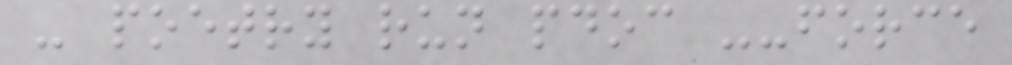- poetry run pdoc --force
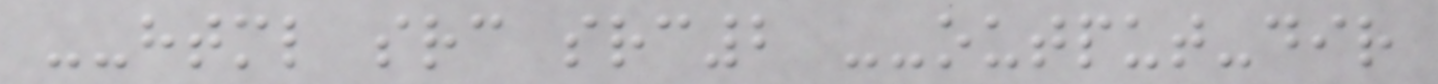--html src src2 --output-dir
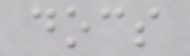docs
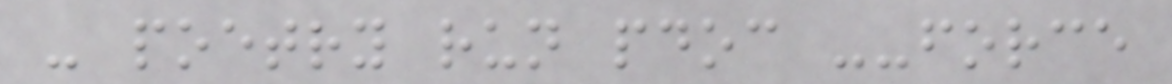- poetry run pdoc --force
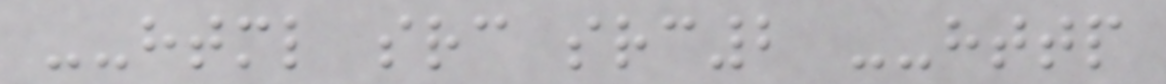--html src src2 --http
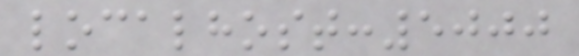localhost:5000
